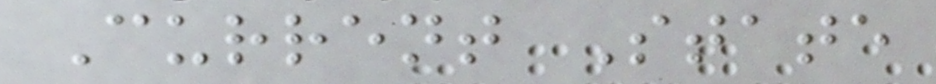Current State
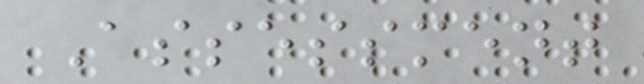Assessment
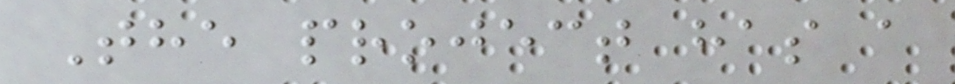The project has a
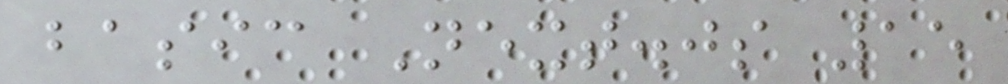basic Next.js 15
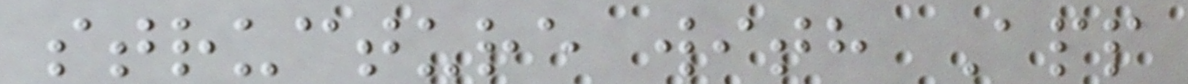structure with App
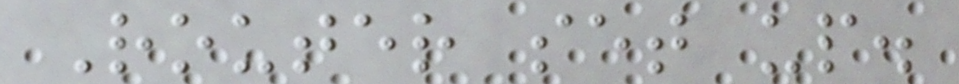Router set up.
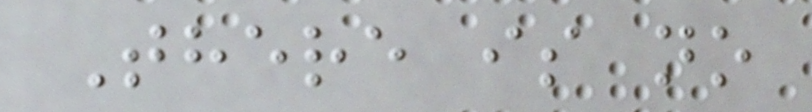There is no
